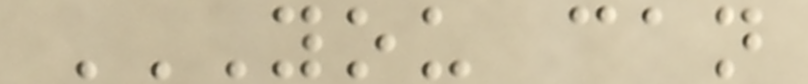YOU CAN
